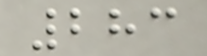283
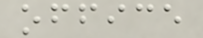office
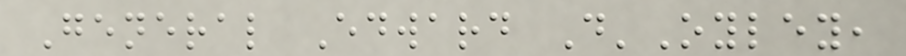General Edward D'Oyley,
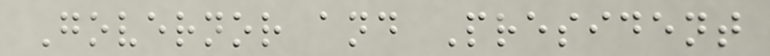Governor and President
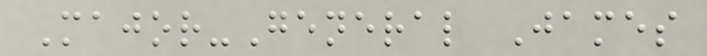Major-General James
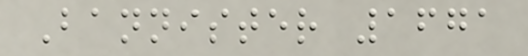Bannister 1671
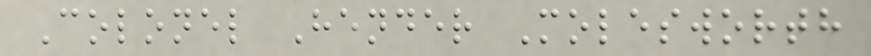Colonel Hender Molesworth
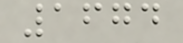1674
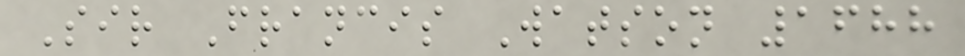Sir Francis Watson 1688
